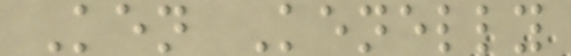Ken Kenelly
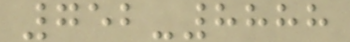752-8888
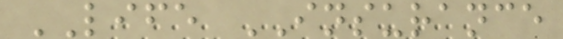LIFE INSURANCE
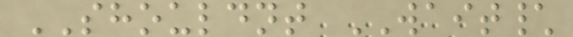SHOULDNT WAIT\
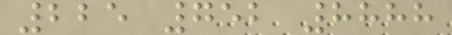225 752 8888
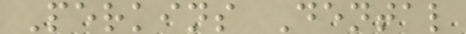Perkins Dental
